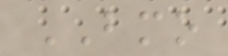BMO
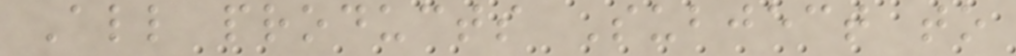All products Subject to
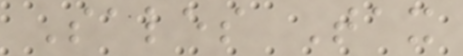Sales Tax
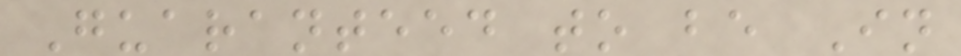Guaranteed to be In
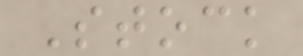Stock
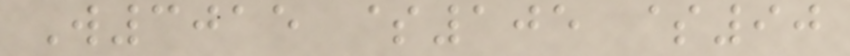W3015 $105 $90
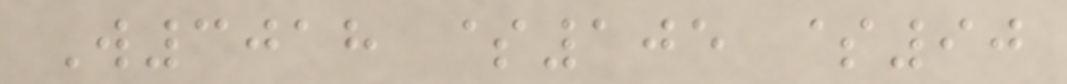W3018 $105 $90
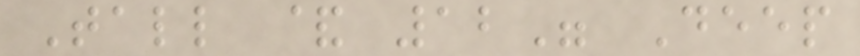Tall & 12" Deep
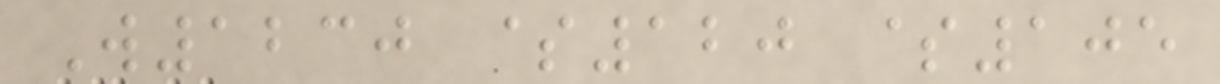W1230 $120 $105
